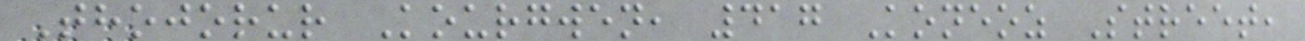Thojorur Kourgwen, 417 Koneoz Street,
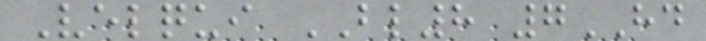Velqui BL8 7HD
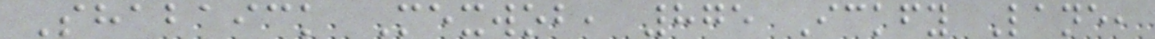Shabaick Mexwob, 875 Ickfy Lane,
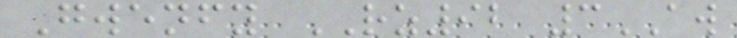Gwenfy RZ92 3AW
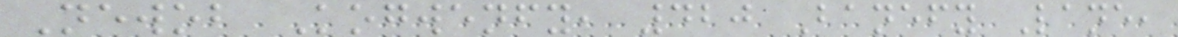Newob Kogwenfy, 420 Banefy Lane,
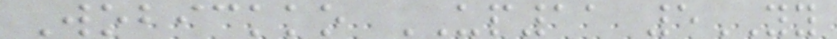Wobickko UP11 5YY
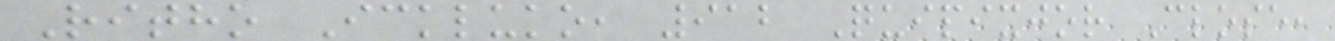Ritho Ickluko, 912 Quipixjor Close,
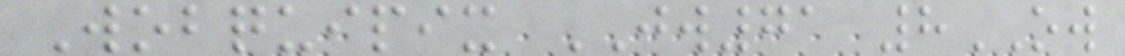Wobquipix JW71 8OW
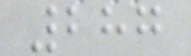287
